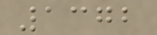1372
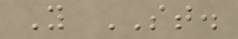Y ST.
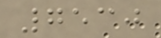7530
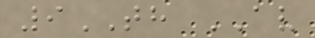9TH AV
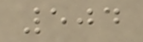504
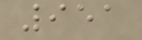951
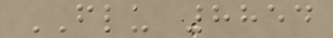FLU 8854
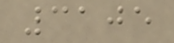3105
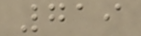719
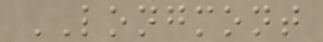LONGMONT
